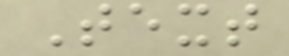Text
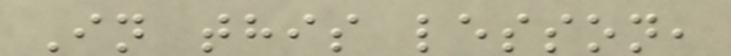In this lesson,
